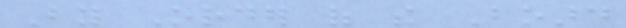By Order of the Board
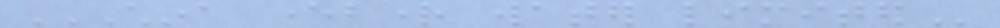CHINA EVERBRIGHT WATER LIMITED
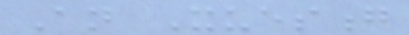An Xuesong
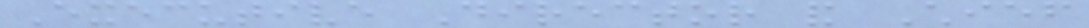Executive Director and Chief
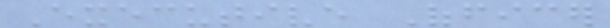Executive Officer
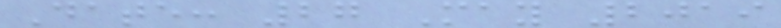Date: 27 May 2019
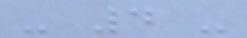- 4 -
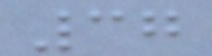37
